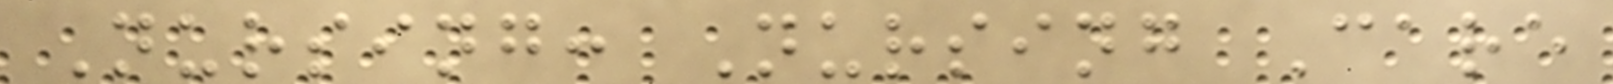Nursing: Nursing Care
